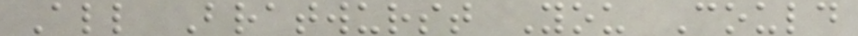All Bratwurst You Could
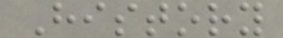History
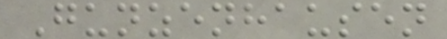Gunzenhausen
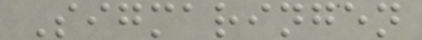Sigmaringen
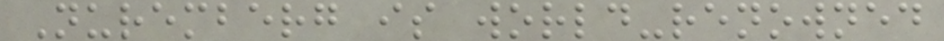Nuremberg is world-renowned
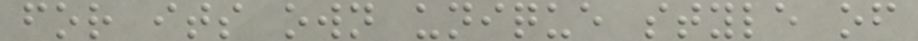for its own unique style of
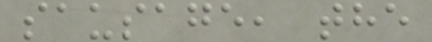sausage, the
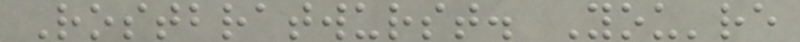Rostbratwurst. You're
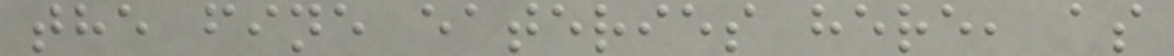the fine eateries here, as
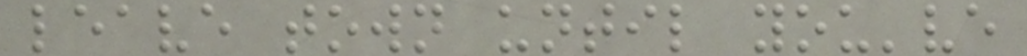leave town until you've
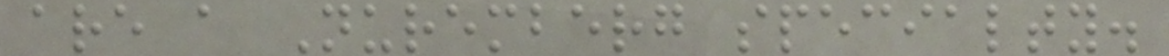are a Nuremberg specialty.
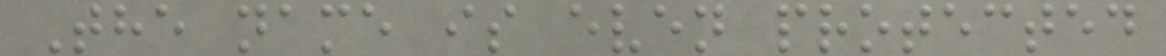The name is even protected
